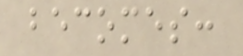becomes:
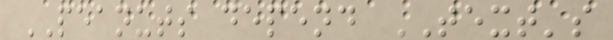PEANUTS depend TEXT's
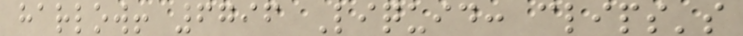harlow! 6796 Liquid: clips's
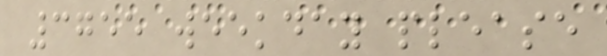3755 weekday please
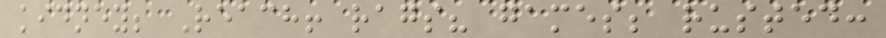kidney; Reach! rags? games; rusted:
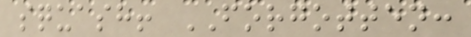squash! FORGOTTEN:
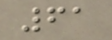61
